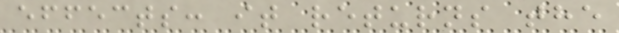effects: it returns the
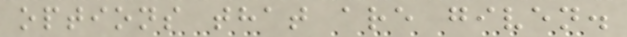options that are given.
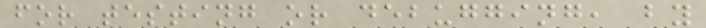for testing or debugging, by
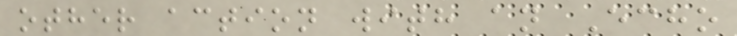other action with an Echo
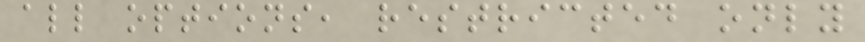all options, restricted only
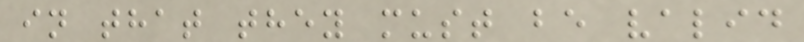in that they must be valid
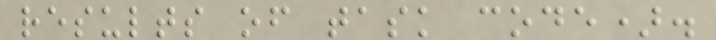results of task code).
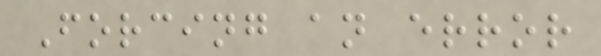Forcing an error
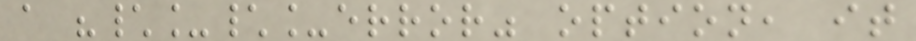a "\_\_error" option, it
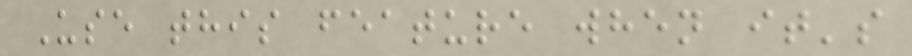Use this feature when it's
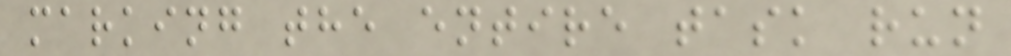marking the entire task run
